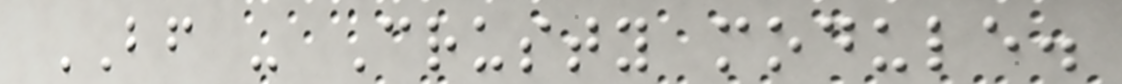BF - Crusty module.
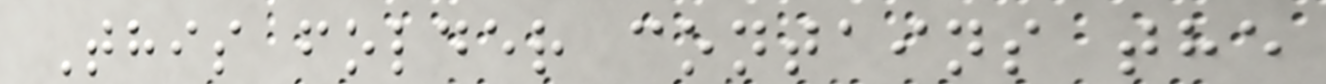This folder contains the
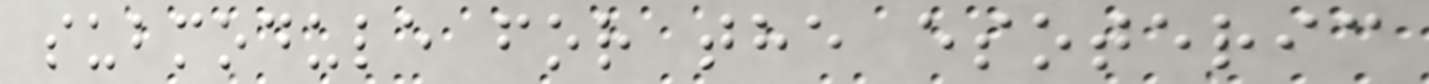submodule for the esoteric
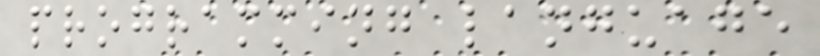programming language
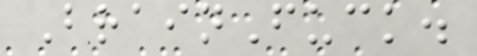BrainFuck.
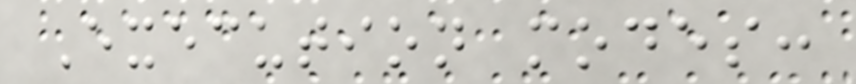Execution modes:
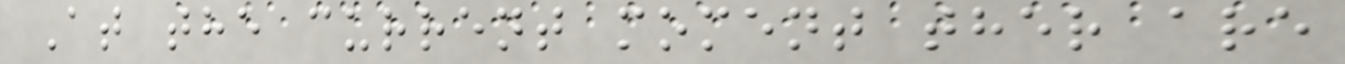At the current moment ther are
